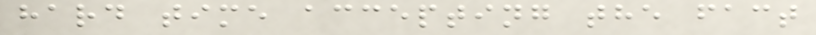hard time accepting the fact
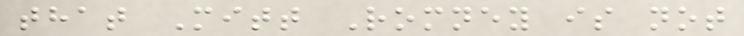that Mitt Romney is not
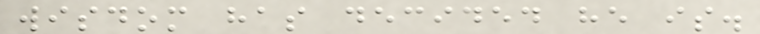wisdom has decided he is.
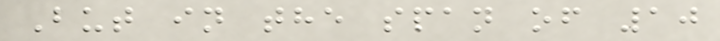But in the span of 10
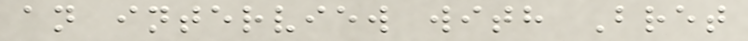an interview with Bret
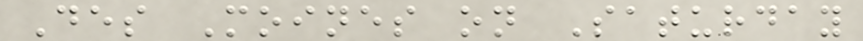Des Moines on Saturday
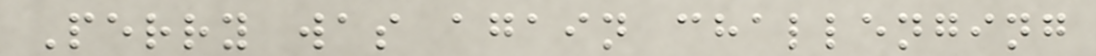Perry was again challenging
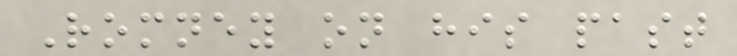Romney on his past
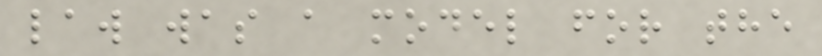law was a model for the
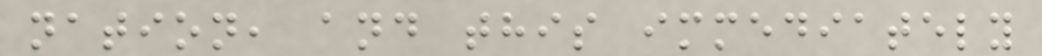nation, and this immediately
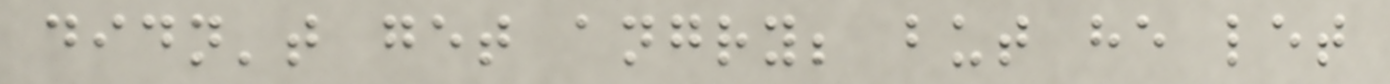didn't get angry; but he let
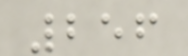256
